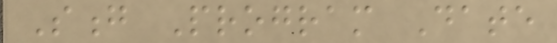Song Program Date
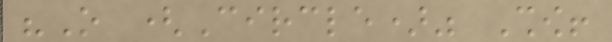"O (Circle)" Show!
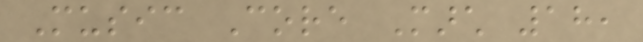Music Core March 18,
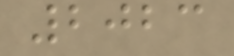2023
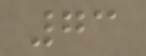73
